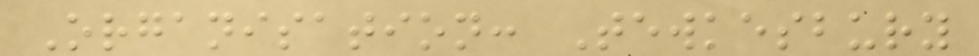Organisation: Tewkesbury
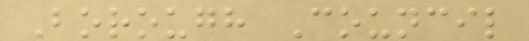Borough Council
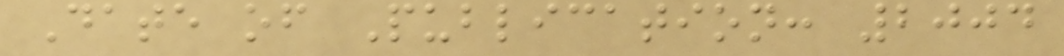Date of Publication: 2004
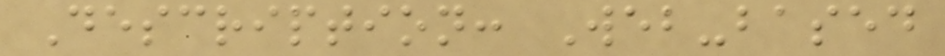Description: Web-based
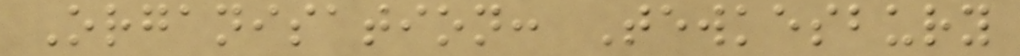Organisation: Tewkesbury
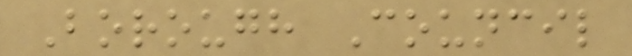Borough Council
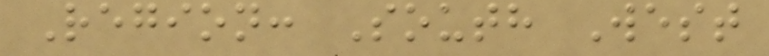Region: South West
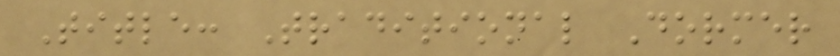Title: Traditional Dormer
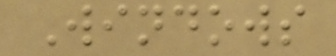Windows
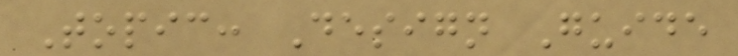Topic: Design Guide
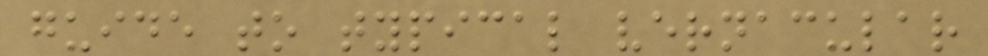guide to typical vernacular
